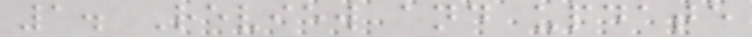1. Review and update
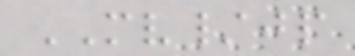MV/jp
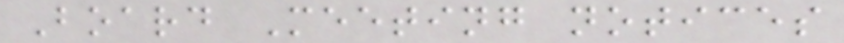Board Meeting notices
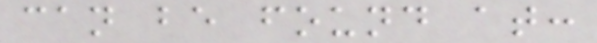can be found at:
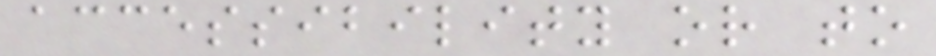accessibility or to
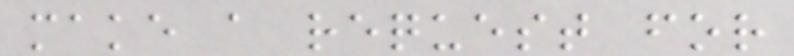make a request for
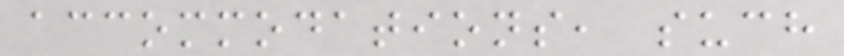accommodations, such
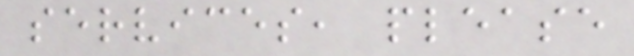services, please
